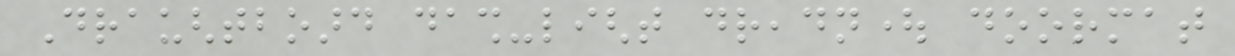Draughtboard dash-light dreadnought doormat
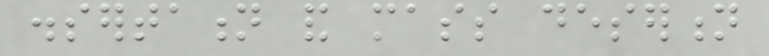dissertation and mass desertion
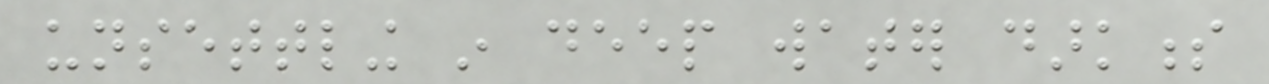unsettling in deep water darkness
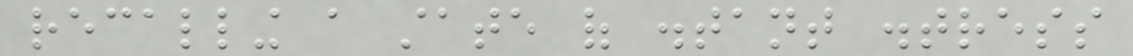recalling a state of distant distress
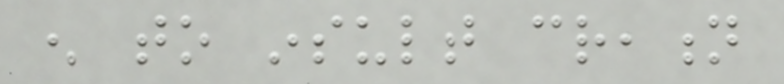enough to insult creation
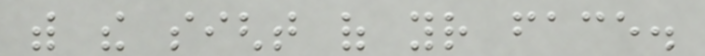with the sight of your face.
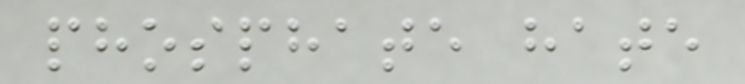phosphate hate
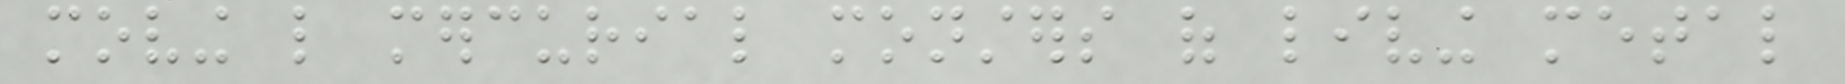moving like mercurial monsters of living metal
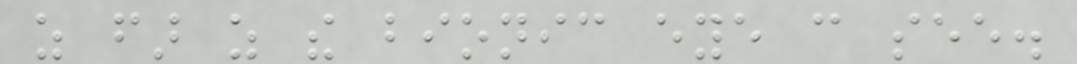as far as the bionic eye can see.
